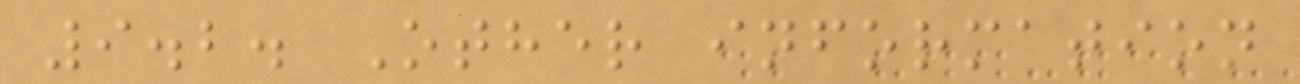9.2. Other information
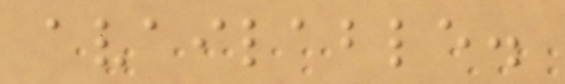available.
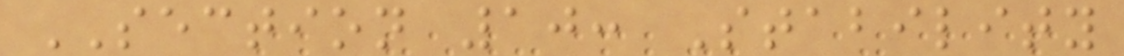SECTION 10: Stability
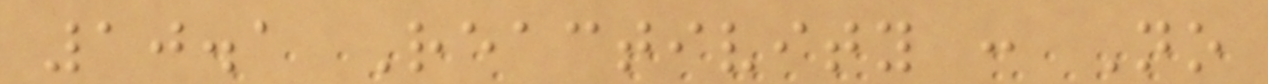10.1 Reactivity : No
